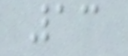13
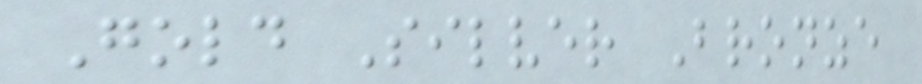Gold Silver Bronze
